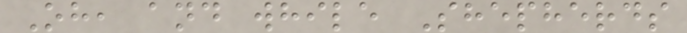Oh, and while Shepherds
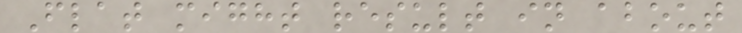Flat might result in about
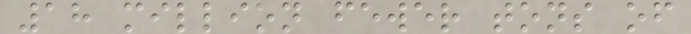18 million fewer tons of
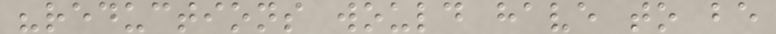"reductions would have to be
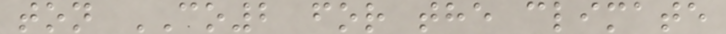ton CO2 for the climate
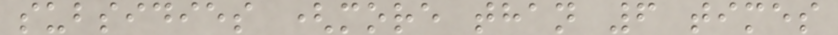subsidies (more than 6 times
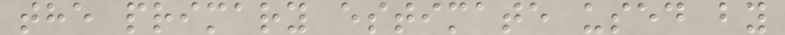the primary estimate used by
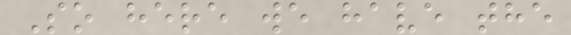So here we have the
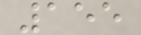155
